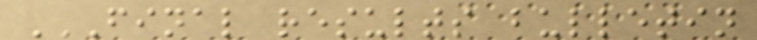FINAL RESULTS BULLETIN
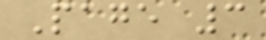Page 3
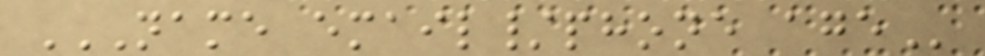NAME EMAIL/PHONE AGE
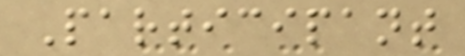Participant
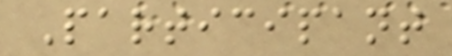Participant
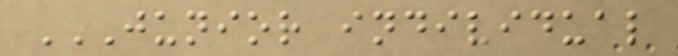JUNIOR INDIVIDUAL
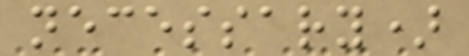necessary)
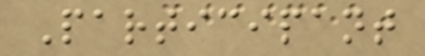Participant
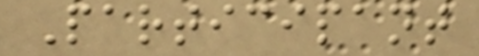Participant
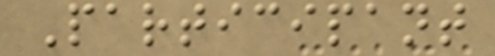Participant
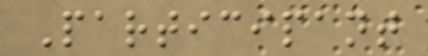Participant
